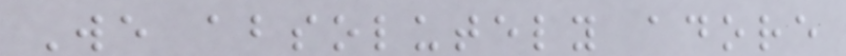We absolutely adore
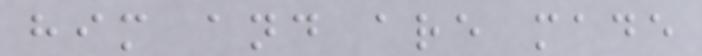him and are made
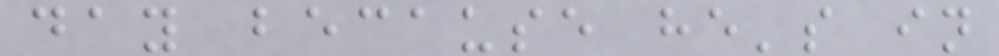day because he's in
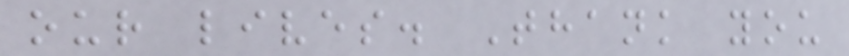our lives. Thank you
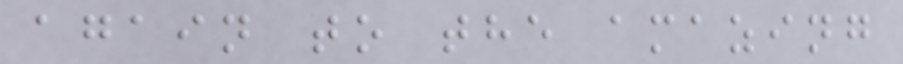again to the amazing
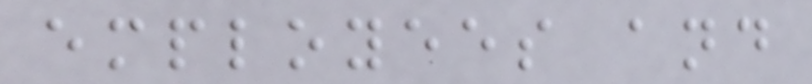employees and
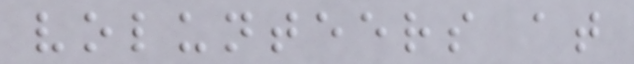volunteers at
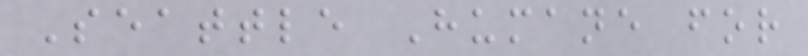Seattle Humane for
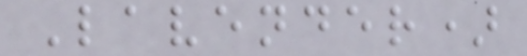Lavender)
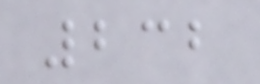232
